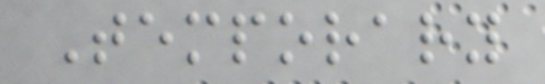Temporary
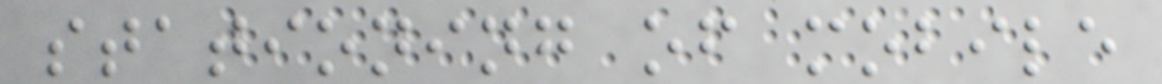stationing of mobile
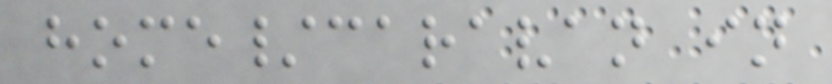home/caravan in
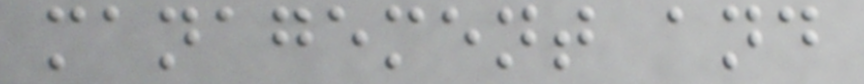management and
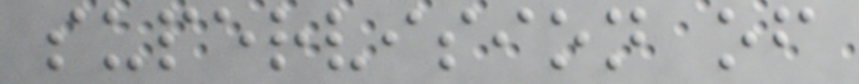supervision of
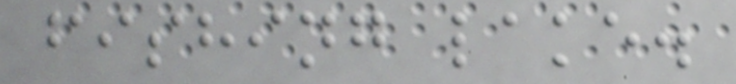fishing lake.
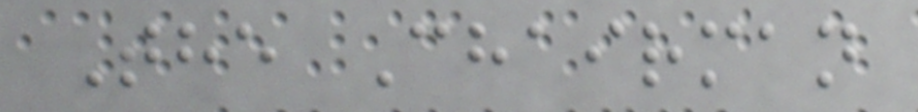The Chairman
